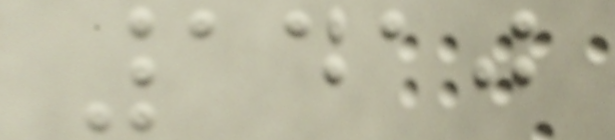1410
